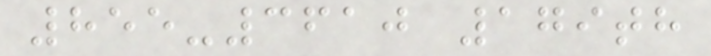855-3610 179th
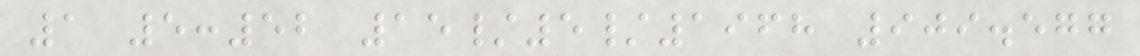1 5:52 15/5/1968 909.577
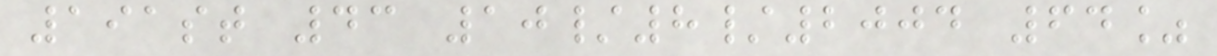191st 43 10/8/2004 64%
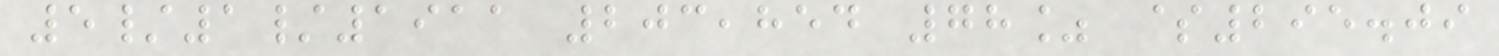5/1/1911 203,854 78% $295.09
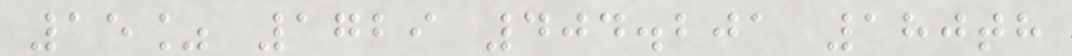15% 1729 404.201 180th
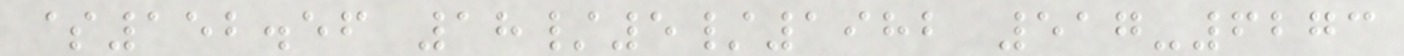$152.56 18/5/1982 517-6273
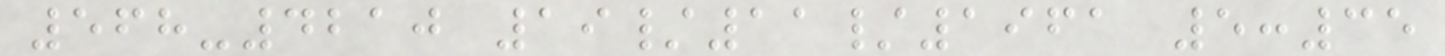568-4210 19/11/1961 5:35
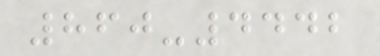860-4442
